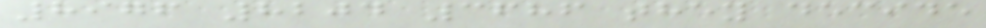8976 8204 3686 they decide
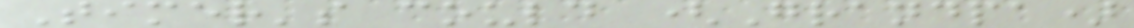Timer's could (Grandpa)
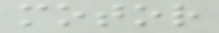motor
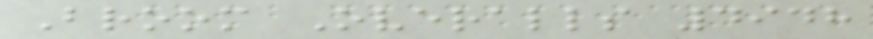Broom Overalls 4948
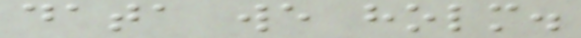data we holm.
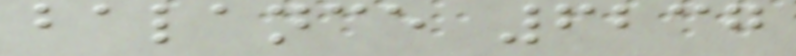balance 6237
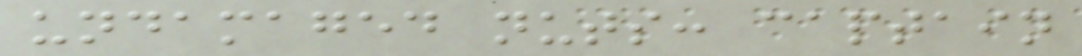undamaged nuts: captain
